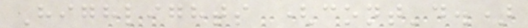Highlights (cont'd.)
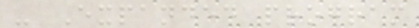- Expanded program
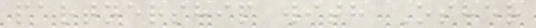partnership with Osher
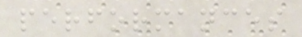performances
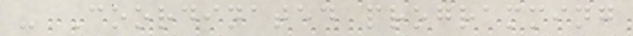- Coordinated programming
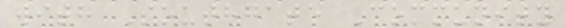with Southgate Community
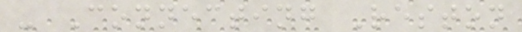- Connecting Reston
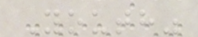Youth"
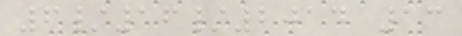6/16/2014 13
